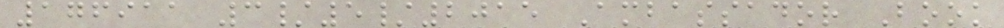176911 3/5/2015 Ambassador Book
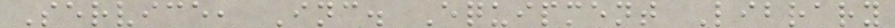Service, Inc. Equipment Library
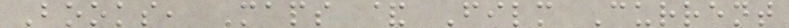Books, Maps & Film Current
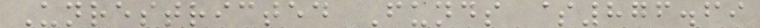Unrestricted Funds $876.69
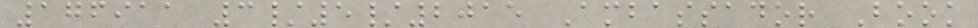176911 3/5/2015 Ambassador Book
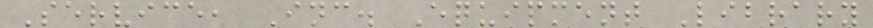Service, Inc. Equipment Library
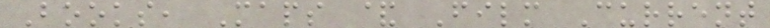Books, Maps & Film Current
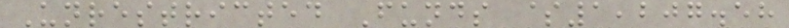Unrestricted Funds $1,207.58
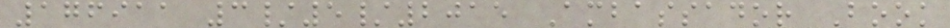176911 3/5/2015 Ambassador Book
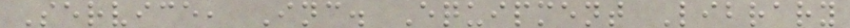Service, Inc. Equipment Library
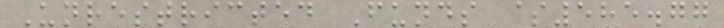Unrestricted Funds $585.77
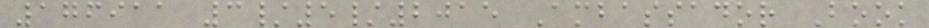176911 3/5/2015 Ambassador Book
